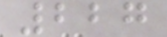227
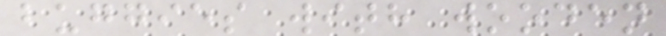buggies with wooden
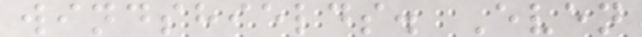windshields. Even
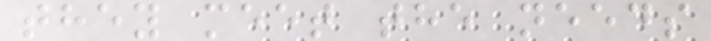they meet the needs
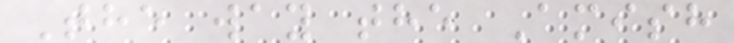The way the Amish
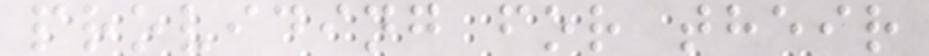providing for their
